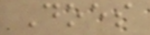Does
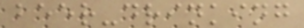beer-drinking
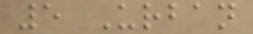5 Urban
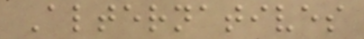Alternatives
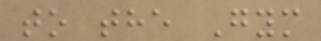to the Gym
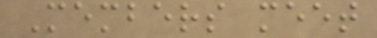Members meet
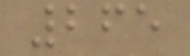265
